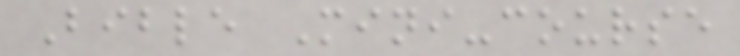Bible Mini-course
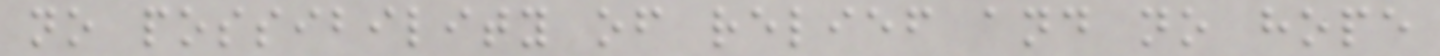no possibility of relief and no hope
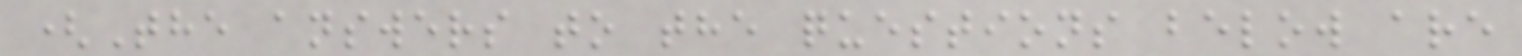(The answers to the questions below are
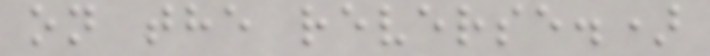on the reverse.)
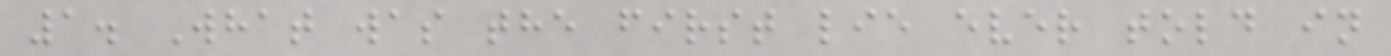1. What was the first lie ever told in
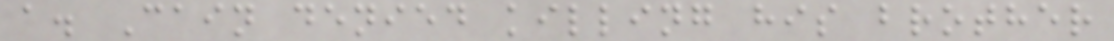a. Cain denied killing his brother
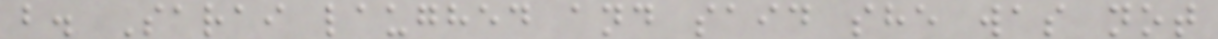b. Sarai laughed and said she was not
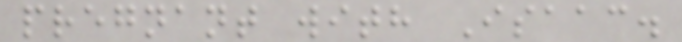pregnant with Isaac.
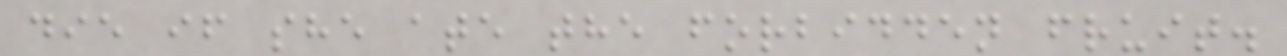die if she ate the forbidden fruit.
